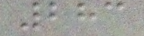283
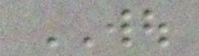WOU
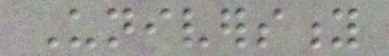University
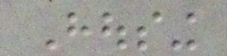Housing
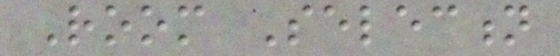Room Selection
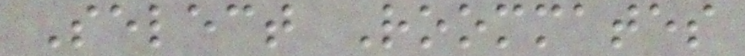Select Roommates
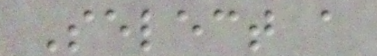Select a
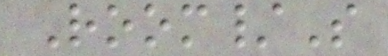Room/S
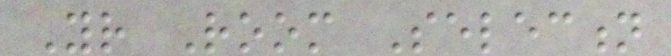Your Room Selection
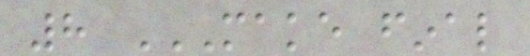8 MAKE FINAL
